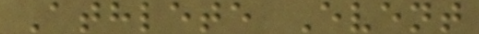Athlete Event
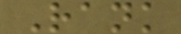Rank
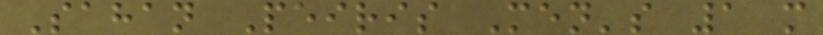Sahan Peiris Men's 1 m
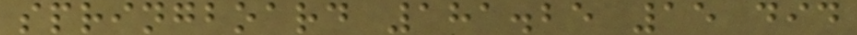springboard 181.25 15 did
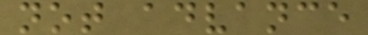not advance
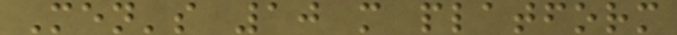Men's 10 m platform
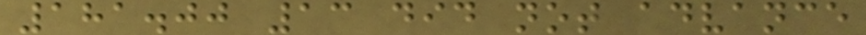181.00 13 did not advance
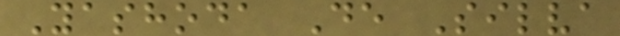Yashoda De Silva
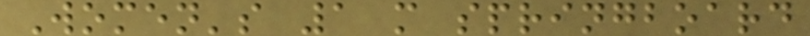Women's 1 m springboard
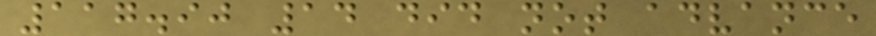117.90 14 did not advance
